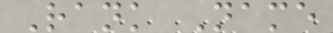Rank Name
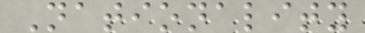Nationality
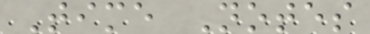Time Notes
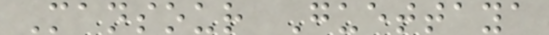Mansour Guettaya
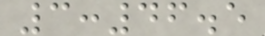3:46.5
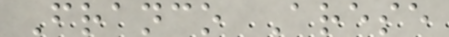Franco Arese
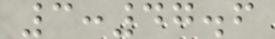3:47.6
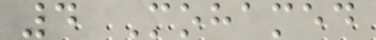4 Mohamed
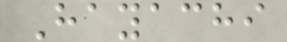Hayachi
